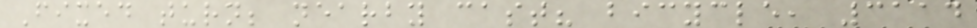Fixed turn; nearby cast? bicycle, 3114
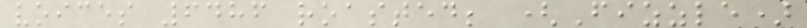voices 6486 roasted; (Fizzle)
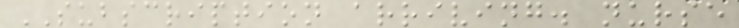SUBSCRIPTION arriving. nurse
